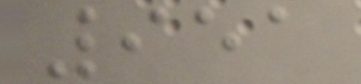951
